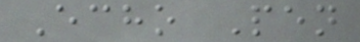Echo Pen
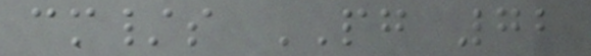cm/s PG 72
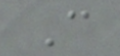C
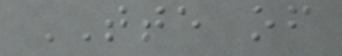TTE of
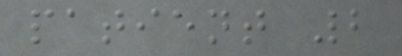patient 2
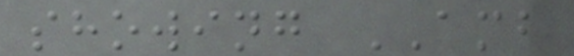showing AMB
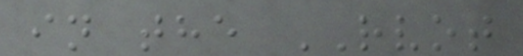in the RVOT
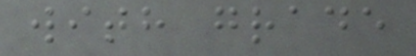with grade
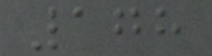178
